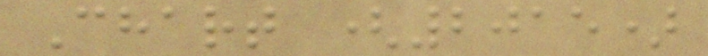Chart (2015)
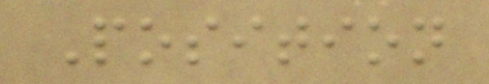Position
